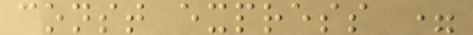const express =
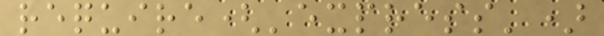require('express')
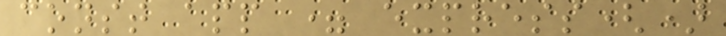const app = express()
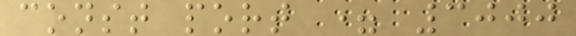const port = 3000
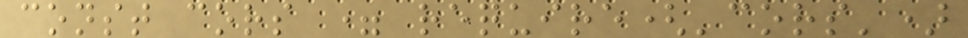const cors = require('cors')
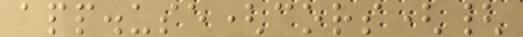app.use(cors({
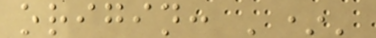origin: '*'
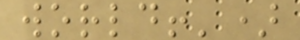world!')
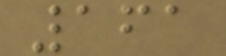161
